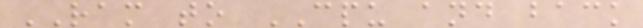RAM to CPU and back
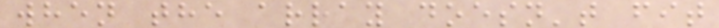when the array doesn't fit
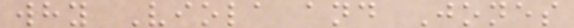why Viola and Jones
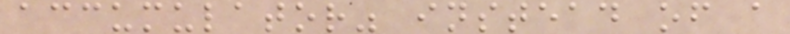accumulator" instead of a
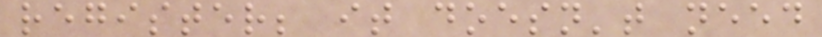register; it doesn't need
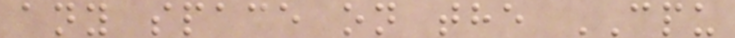any space on the CPU
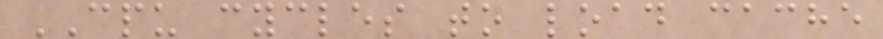CPU cycles to load cache
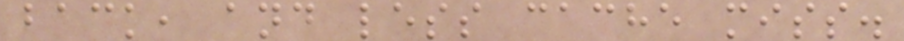back, and less cache miss.
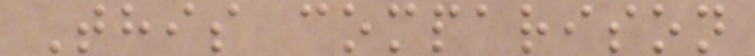This comparison
